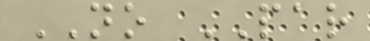NO PAR
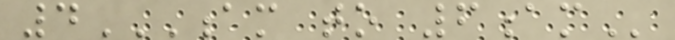4AM TO 6AM
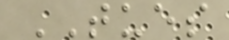TUES
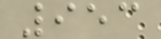953
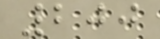200
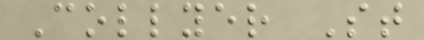Collyer St
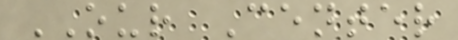OUR Center
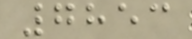7853
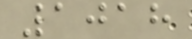1018
